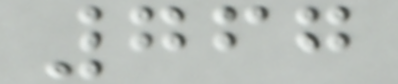767
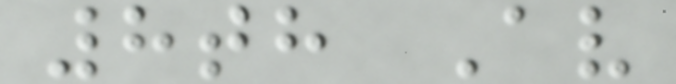8th Av
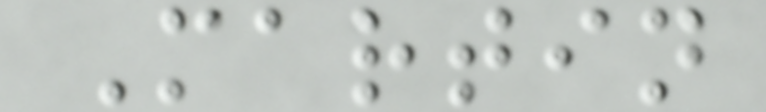Martin
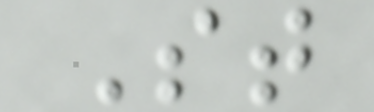St
